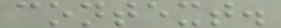context.
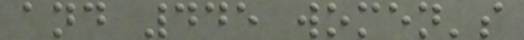and 445 women's
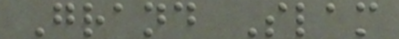Grand Slam
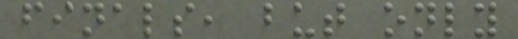finals, but only
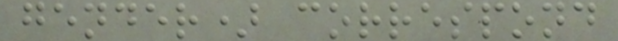gender) correspond
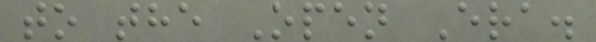to the Open Era.
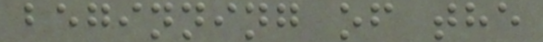beginning of the
